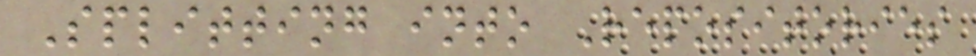Splitting into Repositories
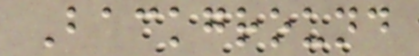Background
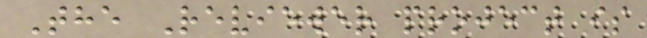The Reviewer project is
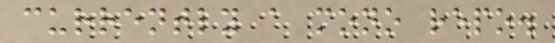currently a mono repo.
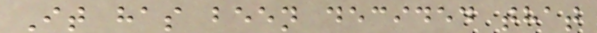It has been decided that
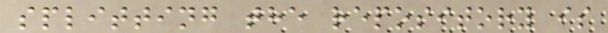splitting the repository is
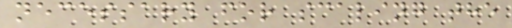necessary for scaling the
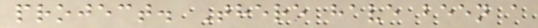project. There have been a
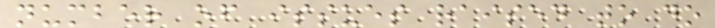number of issues raised to do
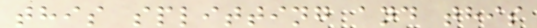this splitting and this
